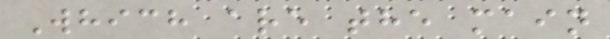Which are the main
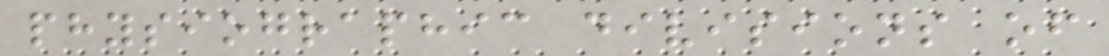physiographic divisions of
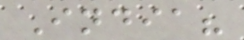India?
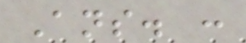Ans. :
